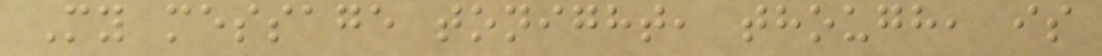My message tonight, though, is
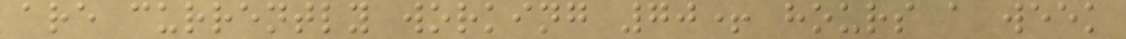are currently working 70+ hours a week
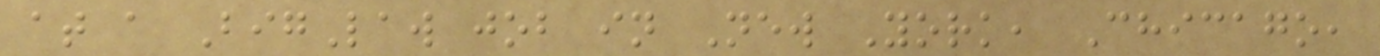at a BigLaw job in New York, Chicago,
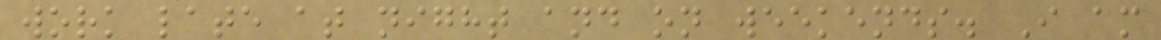work late at night and on weekends. I am
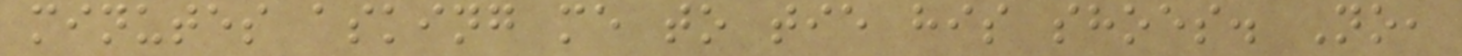minutes asking me to tie his shoes. No,
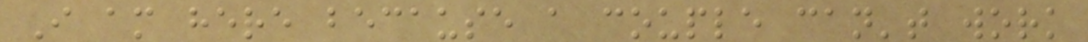I am here because a couple can't work
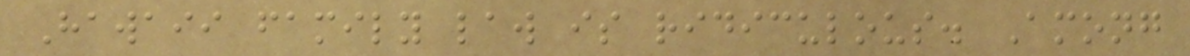Hawaii family law is ridiculous. Among
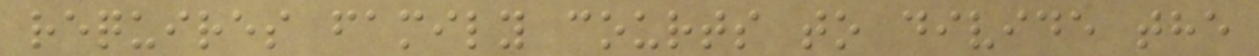requires family courts to divide the
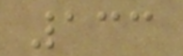133
